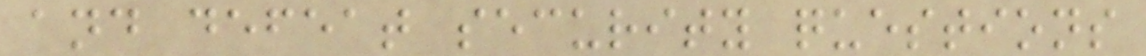and defeat security questions
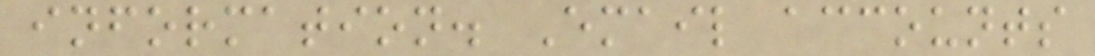information. Email accounts
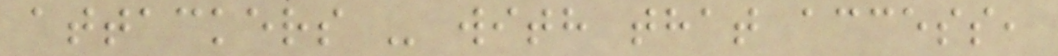attackers - with that access,
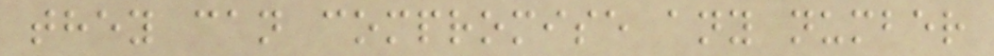they can compromise any number
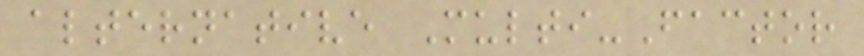alternative Multi-Factor
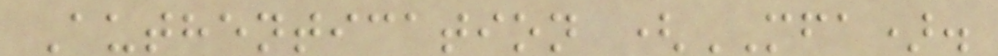Authentication (MFA).
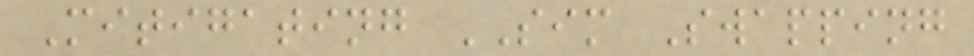Mitigating SIM Swapping
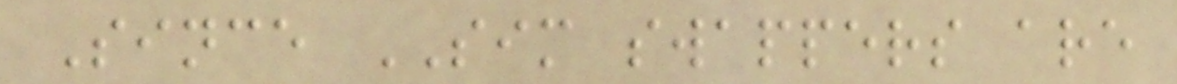Since SIM swappers are
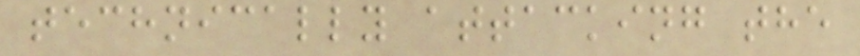technically attacking the
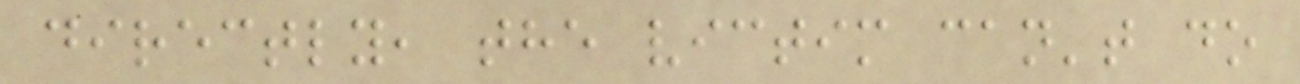directly, the victim can't do
